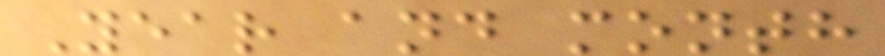Year and month
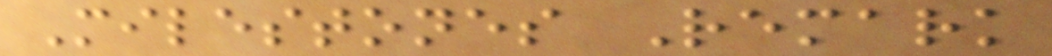Milestones Remark
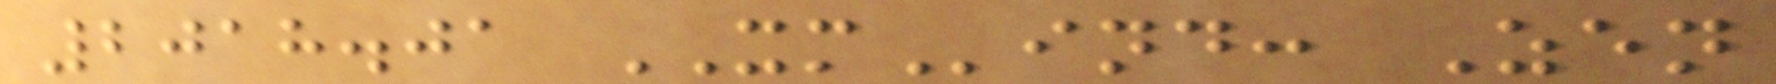2018.01 XMind: Zen
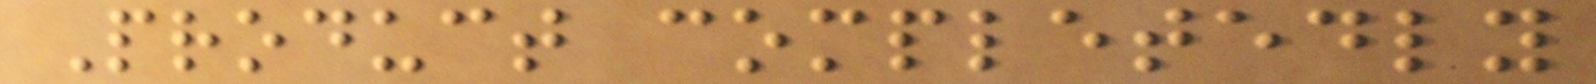Product completedly
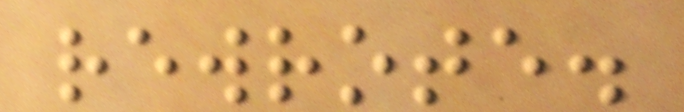rewrote.
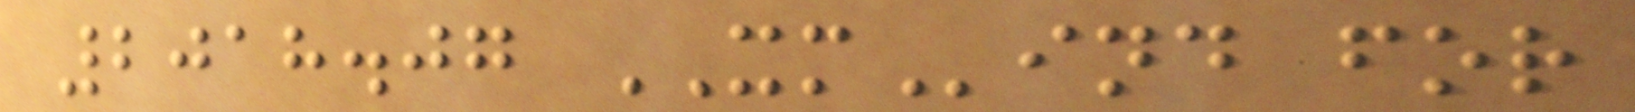2018.07 XMind for
